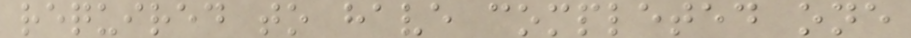required to have completed one
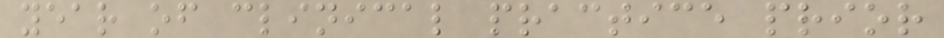year of clinical practice prior
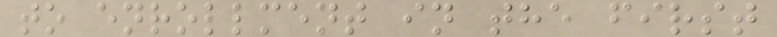to enrollment in the first
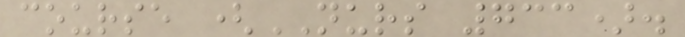course (NURS 733).
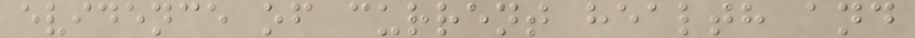evidence of current health and
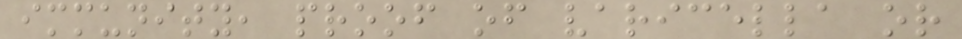immunity, proof of varicella or
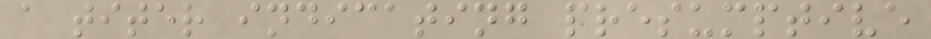a titer indicating presumptive
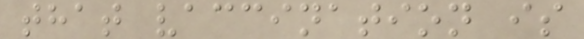that vaccination is
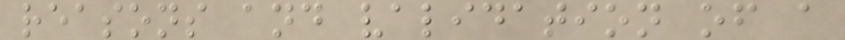reasons and validation of a
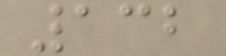132
